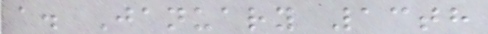a. January 13th
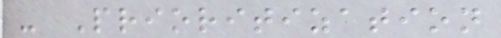- Prioritization
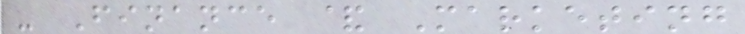- Finance & Marketing
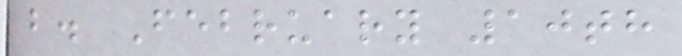b. February 10th
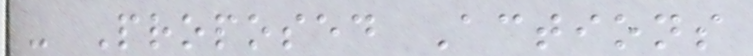- Proposed Actions
